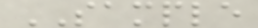SAMPLE
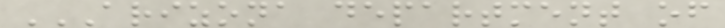ARIZONA DEPARTMENT OF
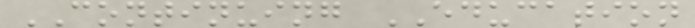CONTINUING EDUCATION
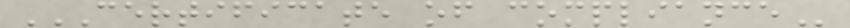CERTIFICATE OF COMPLIANCE
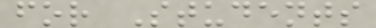for Students
